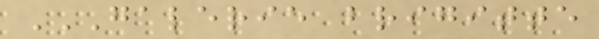GALERIE BRIGITTE
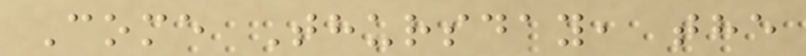Come Thursday, the
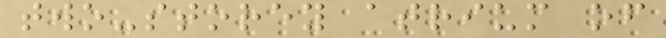two-storey atrium of
